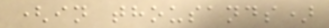(in thousands)
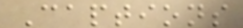Captions
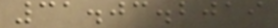31.03.2019
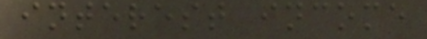interest income
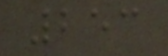253
